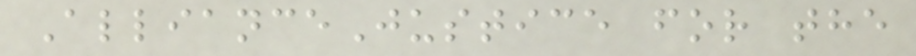AllianceJustice for the
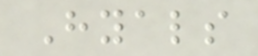Hyals
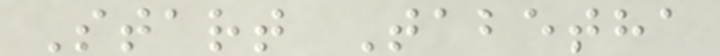Start Tabetha
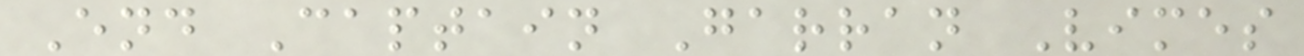End Captain Garran Vimes
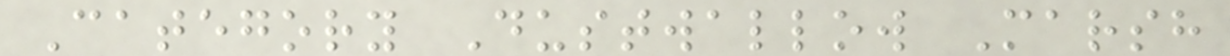Category Dustwallow Marsh
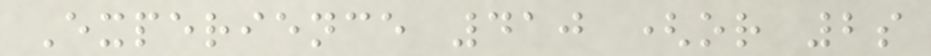Experience 410 (or 2s
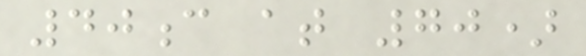40c at 70)
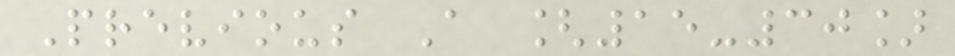Previous A [15-30]
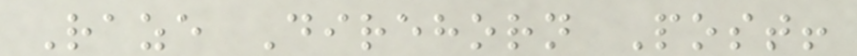Raze Direhorn Post!
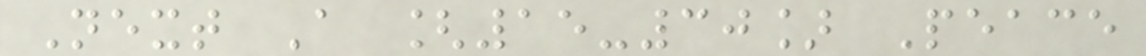Next A [15-30] Peace
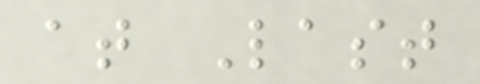at Last
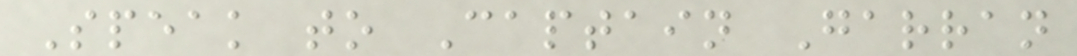Speak to Captain Garran
